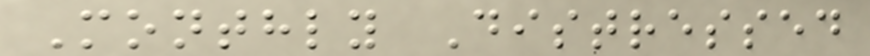Monthly Distressed
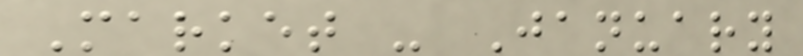Market - January
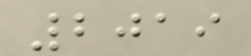2019
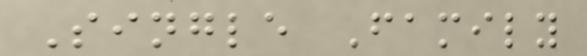Single Family
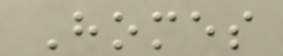Homes
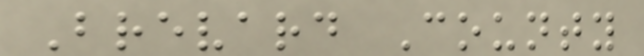Brevard County
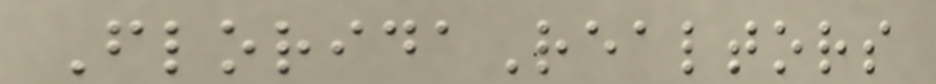FloridaRealtors
